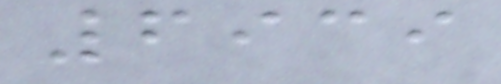6939
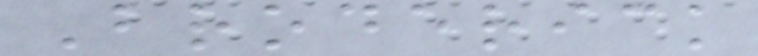Broderick
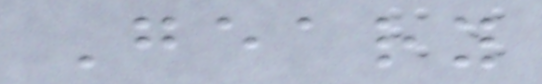Geary
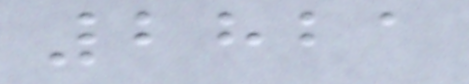2821
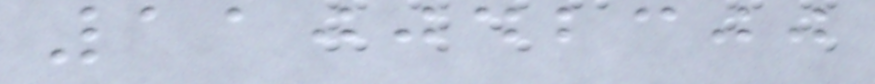110042300
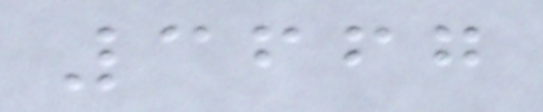3667
